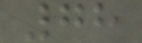78
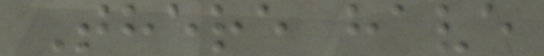There have
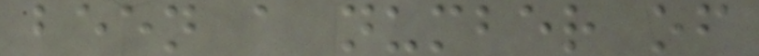been a number of
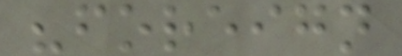"foreign
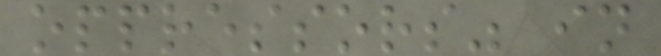oppressors" in
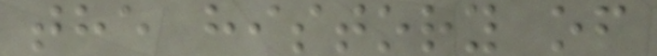the history of
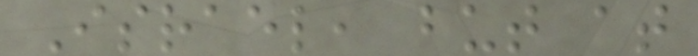Israel, but at
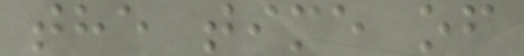the time of
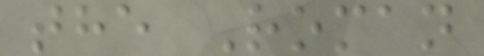the Roman
